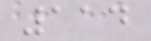114
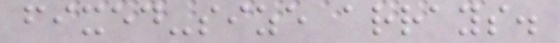fixed-size arrays.
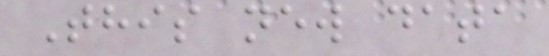This new data
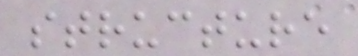structure
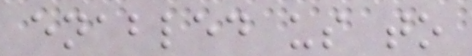enabled us to
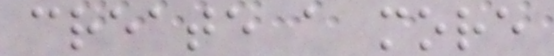create a more
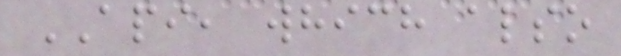API, which also
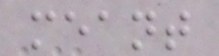meant
